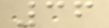36
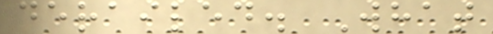derailed. What
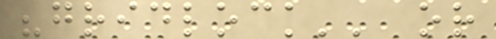"gridlock'' or
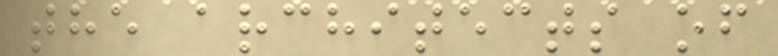the architects of
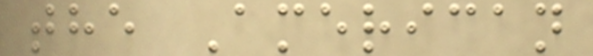the American
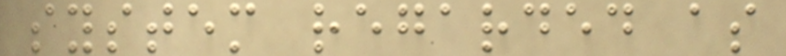system regarded as
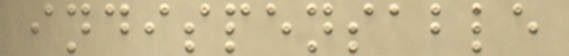indispensable
